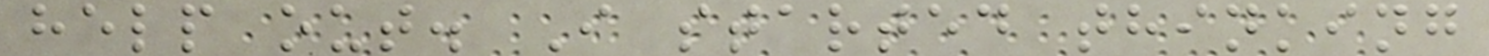help out. I started thinking
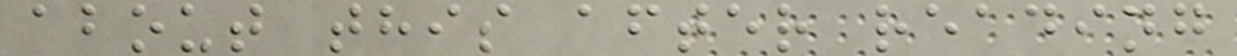about this after reading
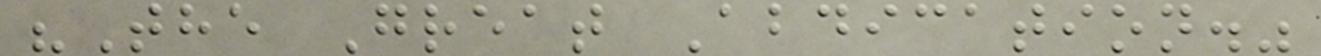"The Great Abdication."
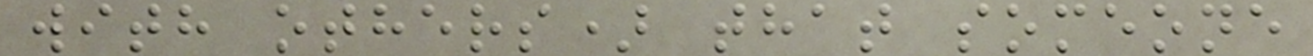with others) that someone
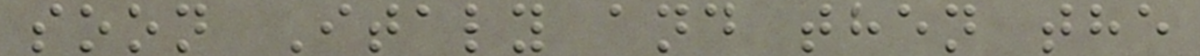soon Italy and then the
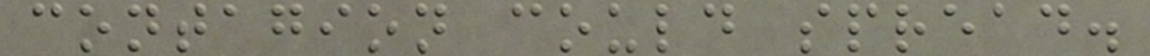contagion could spread.
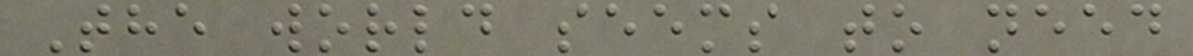The world seems to need
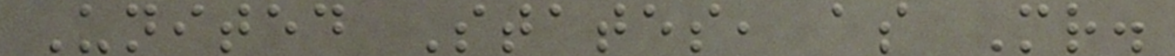United States, as Mr.
